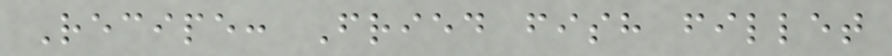Recipe: Fried fish fillet
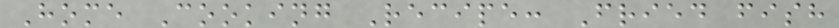Home Cooking Recipe: Fried fish
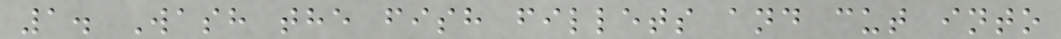1. Wash the fish fillets and cut into
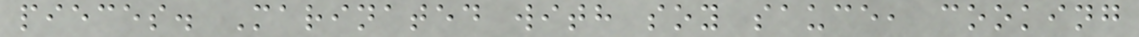pieces. Marinated with soy sauce, cooking
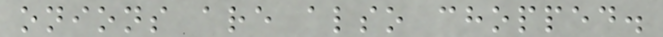onions are also chopped.
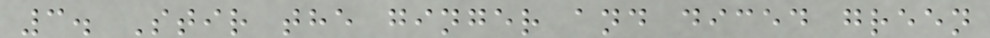3. Stir the ginger and diced green
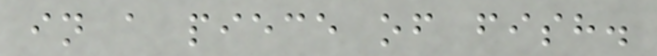in a piece of fish.
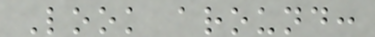Look around:
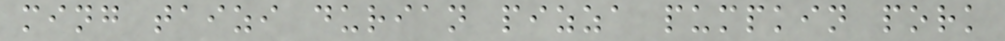ming taizi durian pizza pumpkin pork
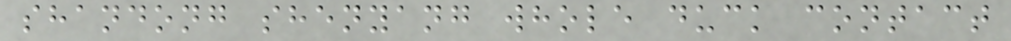shandong shenyang whole duck contact
